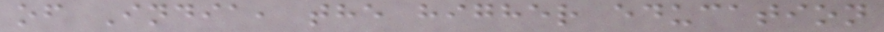of India, the higher education
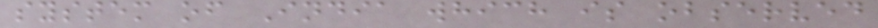system of India which is observed
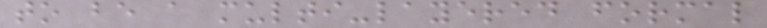to be a multi-layered formal
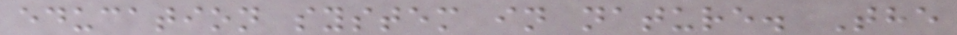education system in nature. The
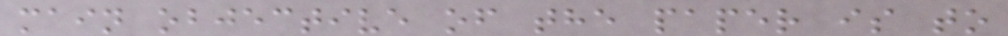main objective of the paper is to
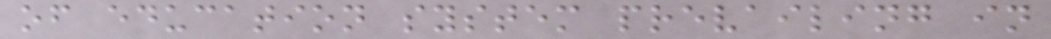of education system prevailing in
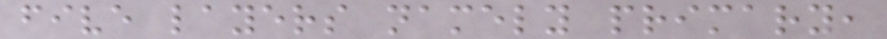five layers namely primary,
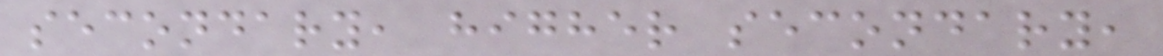secondary, higher secondary,
